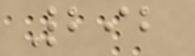292
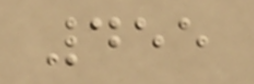455
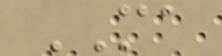MA
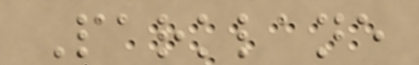Parklane
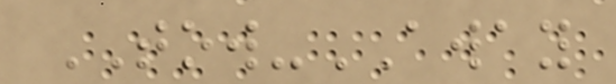TOW-AWAY
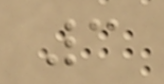3
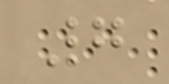7
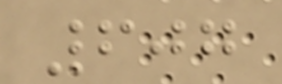607
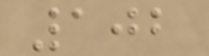102
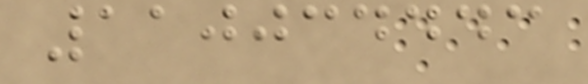110034443
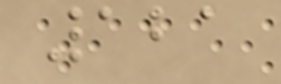121
